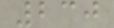230
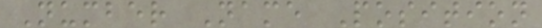Number Name Position
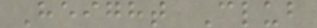Height Club
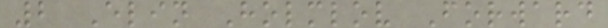2 Elin Holmlov Forward
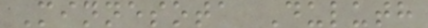Minnesota Duluth
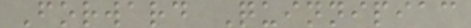Forward Quinnipiac
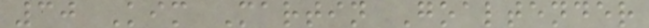30 Kim Martin Goaltender
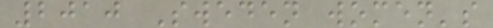2010 Sweden women's
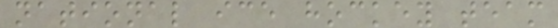national ice hockey team
